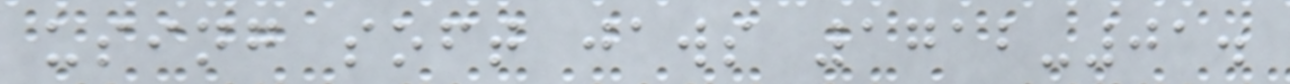using soft jaws 1712-01.
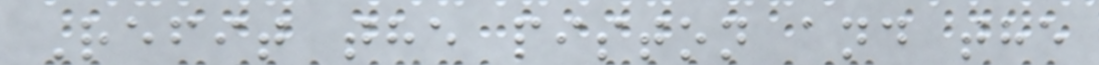Refit the piston and the
